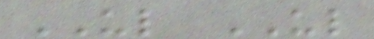UL UL
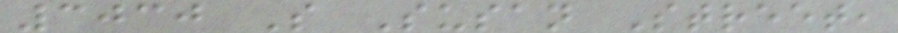3030 S Susan Street,
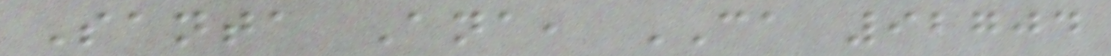Santa Ana, CA 92704
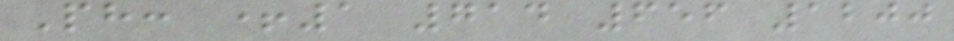Ph: +1 714 656 1200
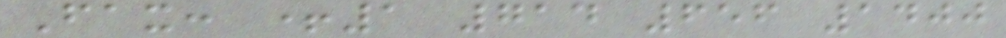Fax: +1 714 656 1400
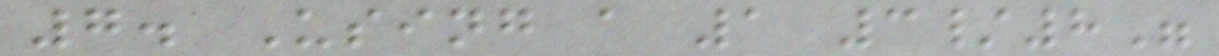7. Using a 1 3/8"
